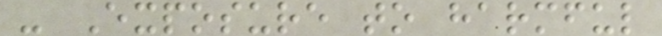- Exposure to harmful
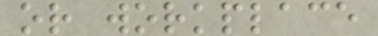or workplace
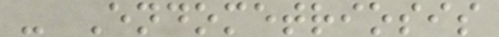- Endometriosis
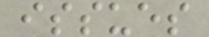issues
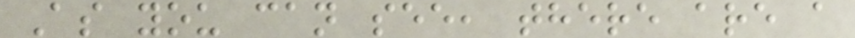As you can see, there are a
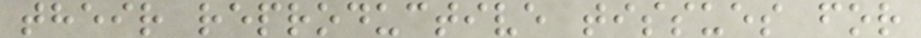their reproductive tissues for
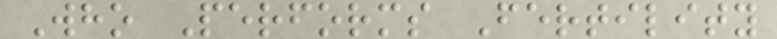Who Performs Fertility
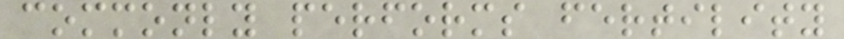commonly performs fertility
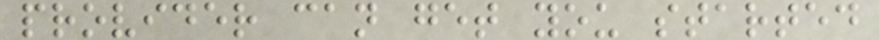provider can get you started
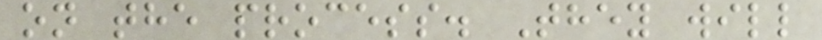on the process. They will
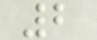2
